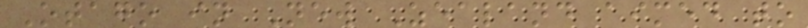Otago in New Zealand aimed to
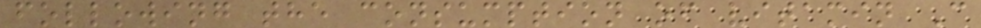following the consumption of vitamin C
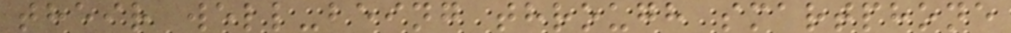their well-being through smartphone
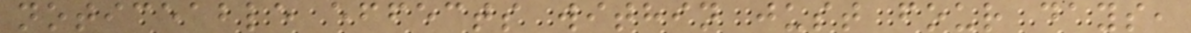noticeable effects within just four days,
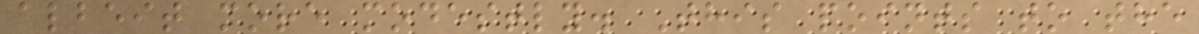albeit more modestly. This points to the
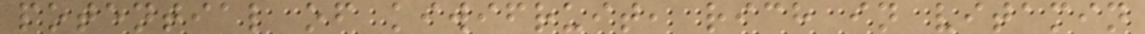potential of kiwifruit, rich in vitamin
